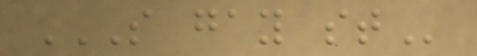S GAY ST
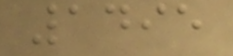1495
